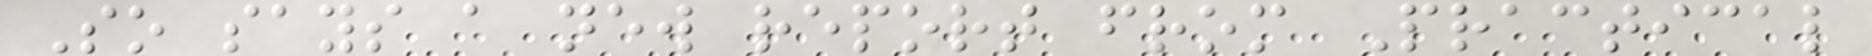So says a new report from Practical
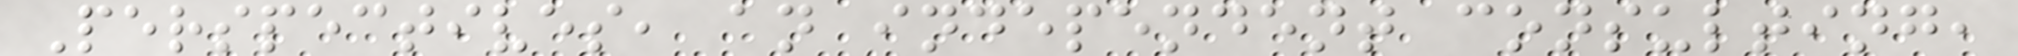Perspectives, an independent consulting,
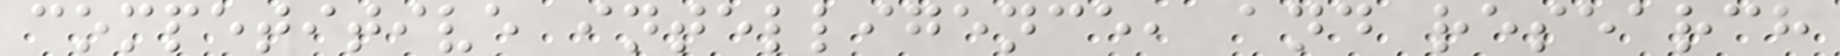competitive intelligence, and research
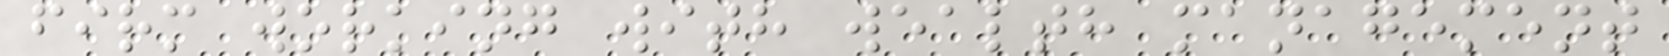firm working with wealth management
